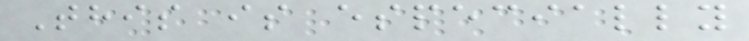This is especially
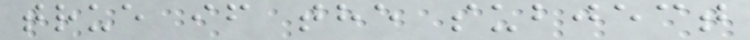true if the subject
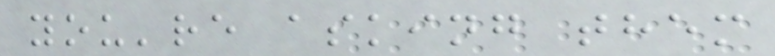you're asking them
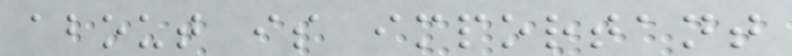about is important
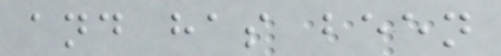and has been
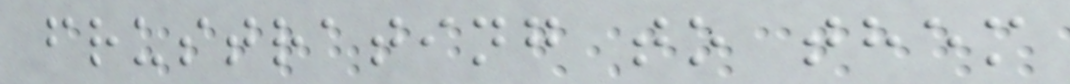frustrating to them
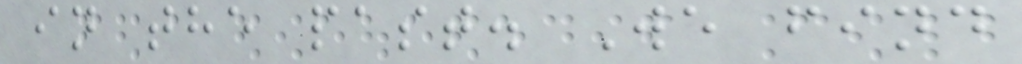in the past. We find
